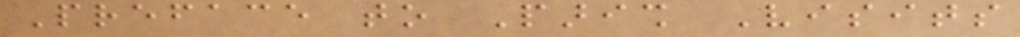Preface to Parish Visits
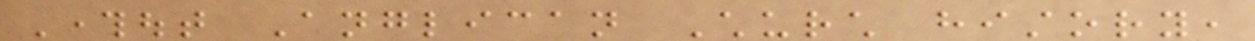Throughout Anglican Church history,
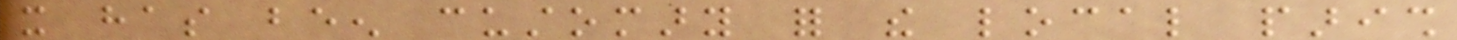it has been customary for the local parish
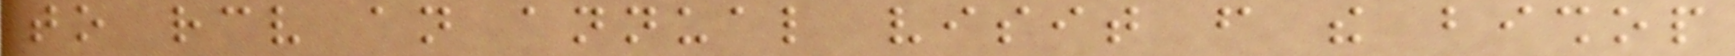to receive an annual visit from the bishop
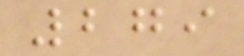279
